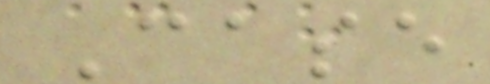Case
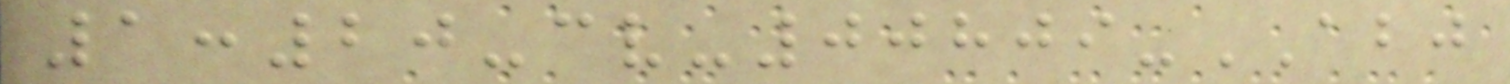1:20-cv-00809-ABJ
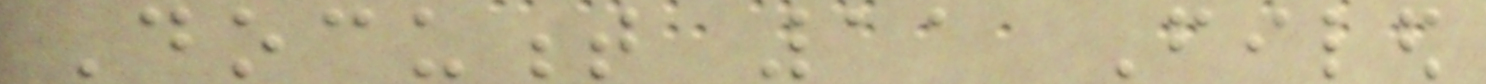Document 11 Filed
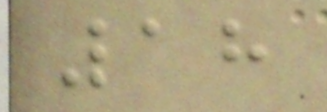18
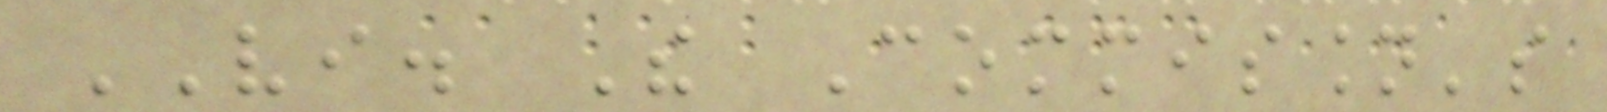VI. The Commission's
